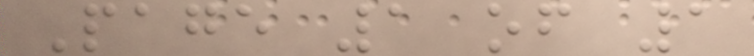Page 1 of 1
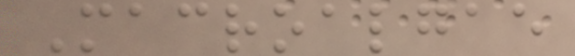Macroalgae
